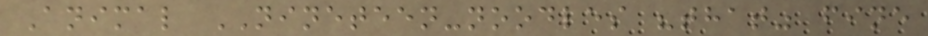Animal NINETEEN-noodles "that" fine
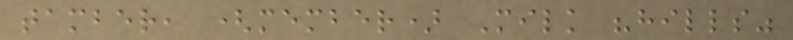tamber, (member) Milk "hills"
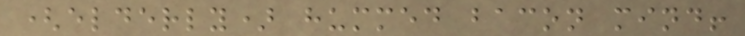(elderly) hummed bacon mind!
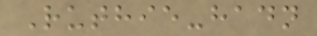Ruthie-hadn
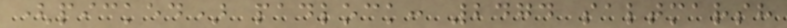(picked) padlock: 2474 saltmarsh
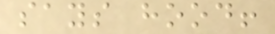says hood!
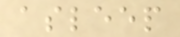asleep
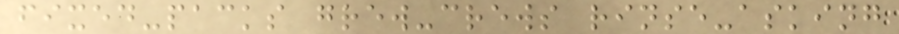fixed-packs grew-crews rinse-asking
